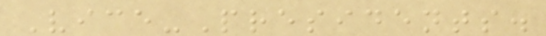Vice-Presidents.
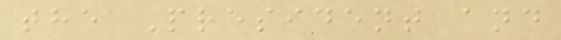the President and
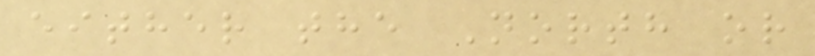either the North or
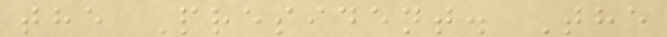the President. The
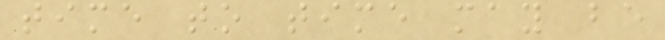time to time may be
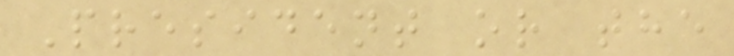President or the
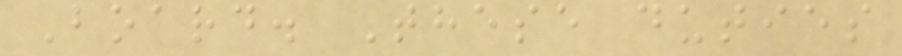Board. These duties
